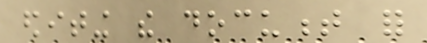editing the document for
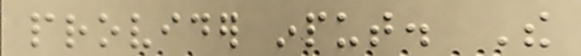provider input. The
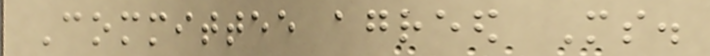Committee agreed Ms.
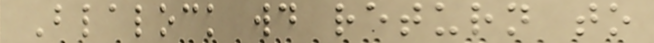Blalock would return to
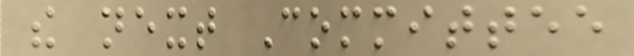the next Committee
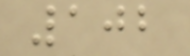102
